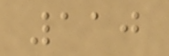110
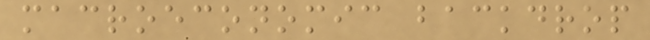macroeconomic backdrop
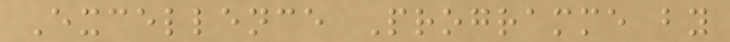Excellence Programme by
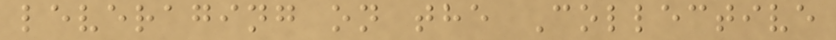leveraging on the Collective
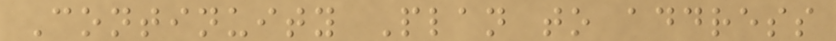Continuity Plan to address
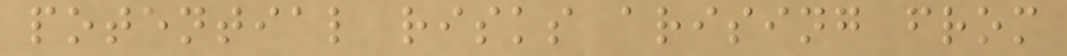potential risks arising from
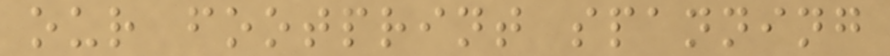our footprint spanning
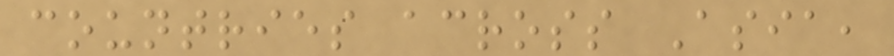countries across Asia,
